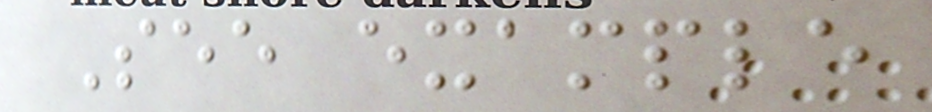See example
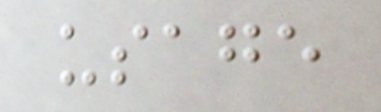usage
